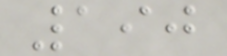190
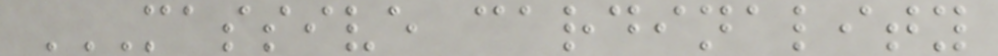MASSIVE CARDINALITY
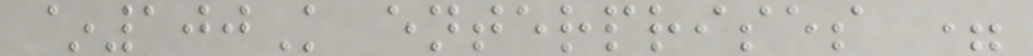~100K enterprises =
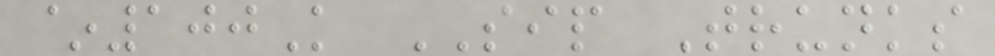~100K SIP Trunks
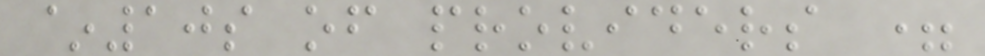~10s of providers =
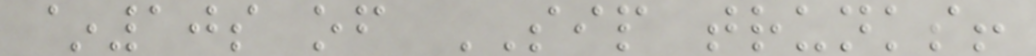~10s of SIP trunks!
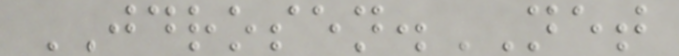JDROSEN.NET
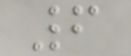6
